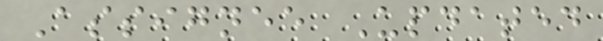Assignee Updated
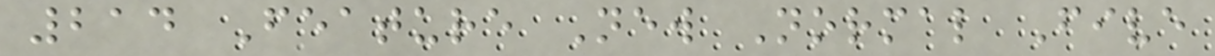214 Feature New Normal Five
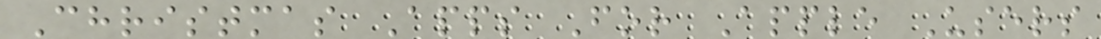Christmas Apps For Apple Users
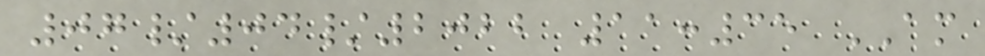07/04/2022 11:35 AM
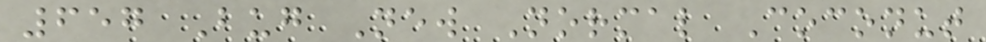657 Bug New Normal Coconut
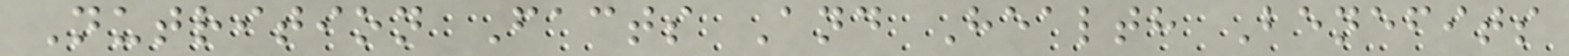Nutrition Facts And Health Benefits
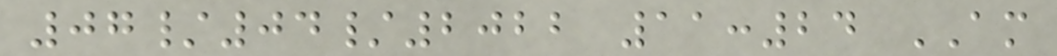07/04/2022 11:24 AM
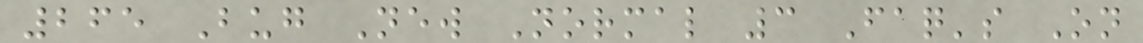265 Bug New Normal 3 Faq's On
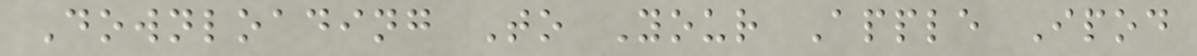Downloading To Your Apple Ipod
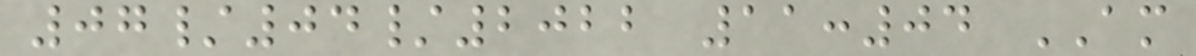07/04/2022 11:04 AM
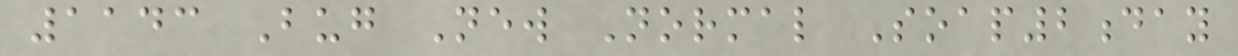1143 Bug New Normal Soap2day
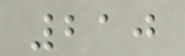210
